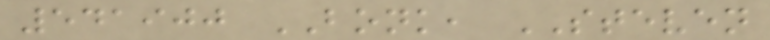541900 BONK, STEVEN
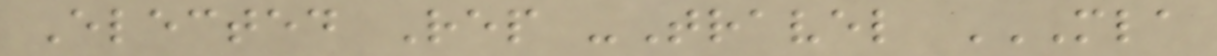Elected Rep -Travel MLA
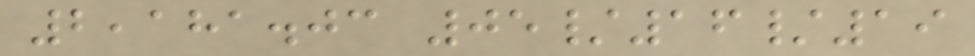2,181.03 05/16/19
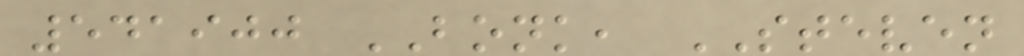541900 BONK, STEVEN
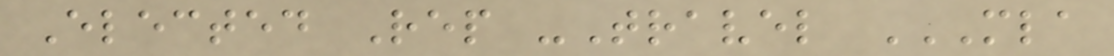Elected Rep -Travel MLA
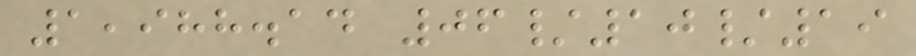1,988.14 06/10/19
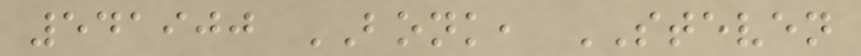541900 BONK, STEVEN
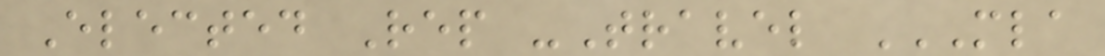Elected Rep -Travel MLA
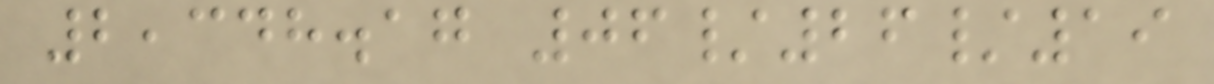2,348.17 06/26/19
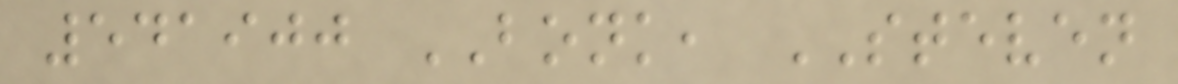541900 BONK, STEVEN
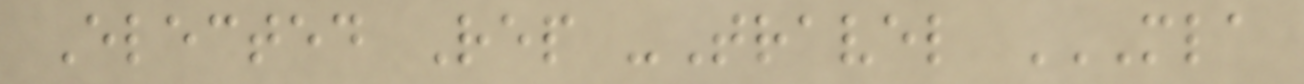Elected Rep -Travel MLA
